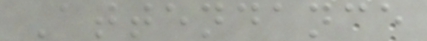Attendance
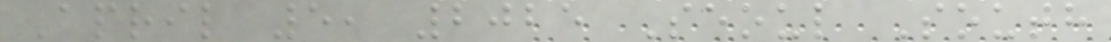April 5, 2025 Seoul South
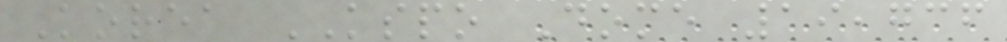Korea KSPO Dome 19,736
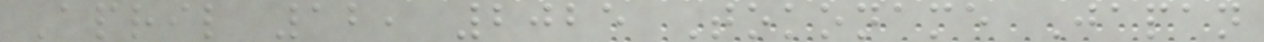April 12, 2025 Tokoname Japan
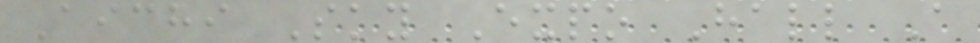Aichi Sky Expo Hall A
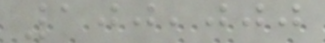100,000
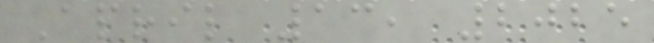April 13, 2025
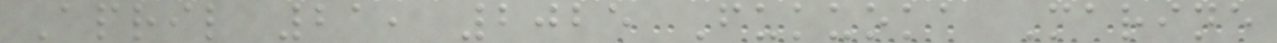April 21, 2025 Fukuoka Marine
